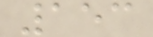153
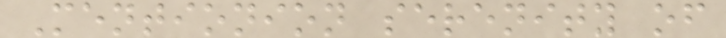Mentionion serenity of
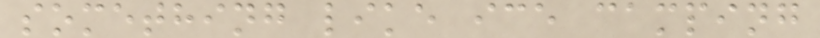something like ice camping
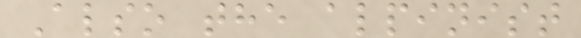Also the alpinist
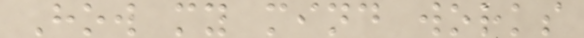How my mind works
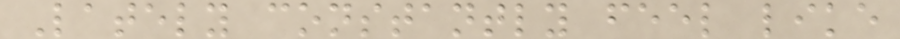Lately constantly feel like
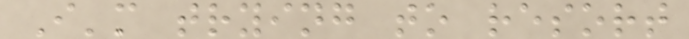I'm trying to resort
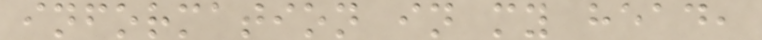information in my head,
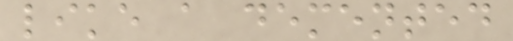like a demented
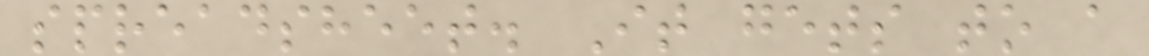spreadsheet. It gets to a
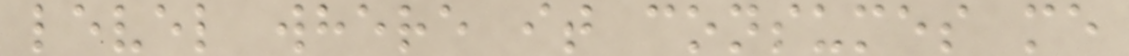level where it consumes me
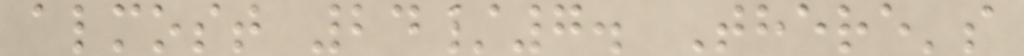almost 24/7. There's
